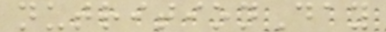nutritionDay
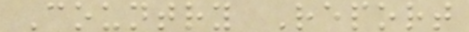Country Report
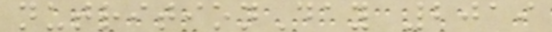nutritionDay 2019
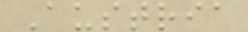Austria
